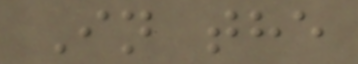In the
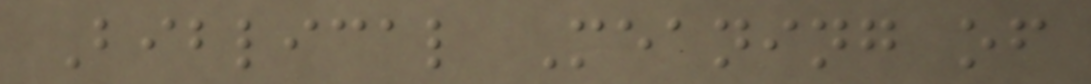Biblical Meaning of
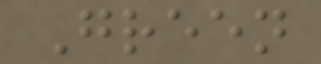Green
